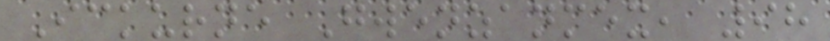Ickurne Gwenzanmex, 98
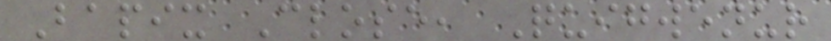Bapix Close, Quigwenur
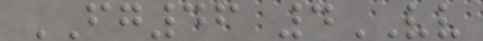FG46 4VV
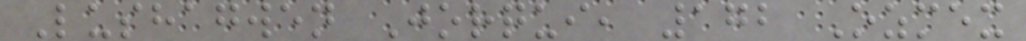Lushagwen Jorqui, 172 Ozmex
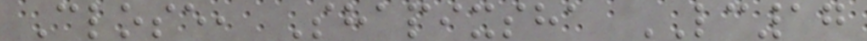Close, Shapixsha LC17
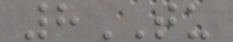8TU
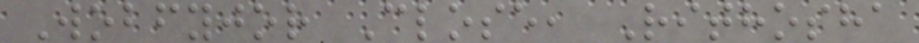Wobfyjor Close, Rithosha
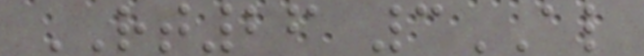RT26 3AL
